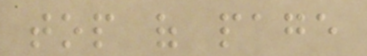top of page
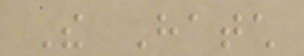The Hatch
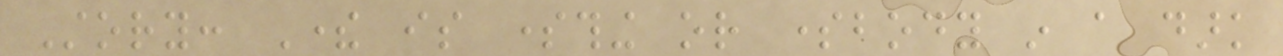Story: There is something or somebody in a dark
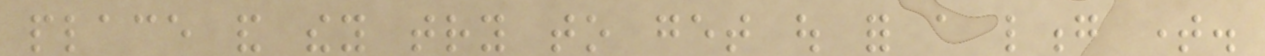place and they try to get out for a long time.
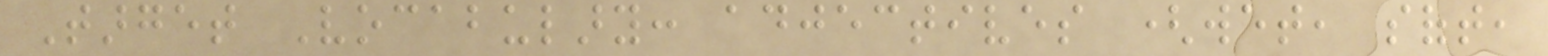Target Vocabulary: adjectives (wet, soft,
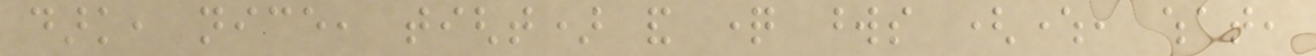dark, nice, tight) and question words (where, what,
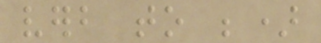verb to be)
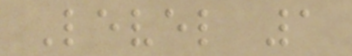Level 1
